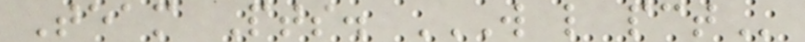Team Pts. W L PCT
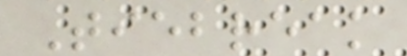Tiebreak
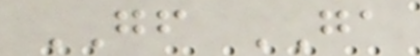GF GA
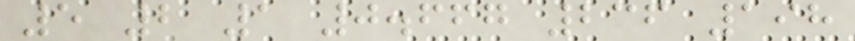5 2 1 0.667 236 198
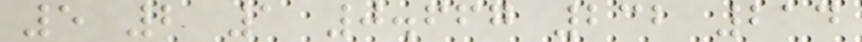5 2 1 0.667 232 214
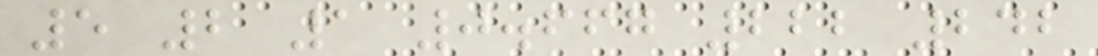5 2 1 0.667 222 242
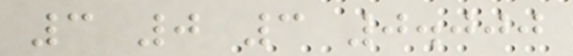3 0 3 0.000
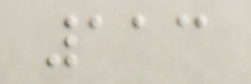113
